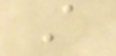A
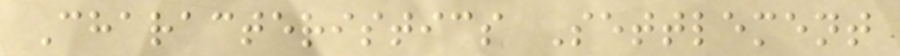Characteristics Settlement
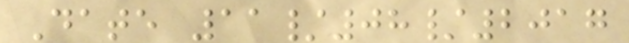Date 11/08/2017
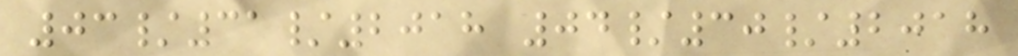03/31/2018 04/30/2018
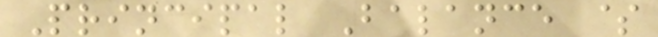Principal Balance $
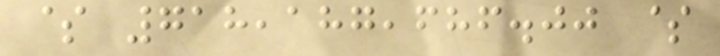$ 718,187,686.00 $
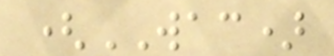(WAC)
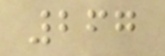267
